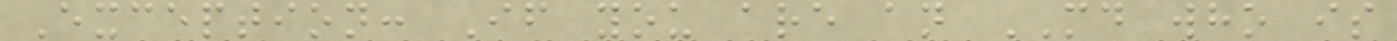Exception: If you are an MD who is
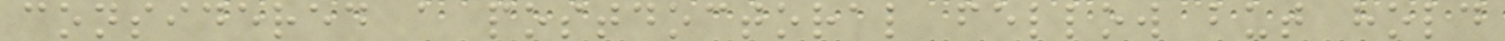considered a postdoctoral fellow but hold
